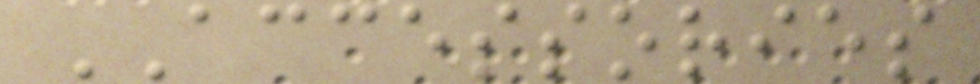ACCESSORIES
